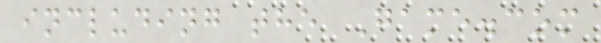including the Game.com
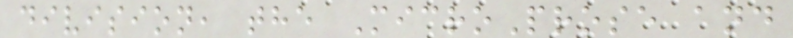division, the MicroProse and
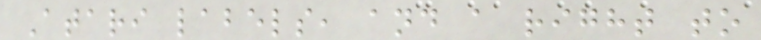Atari labels, and a right to
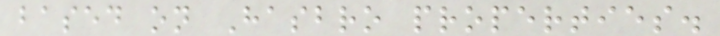based on Hasbro properties.
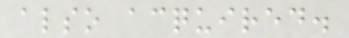also acquired.
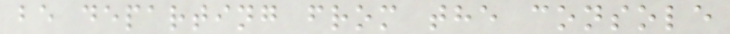be departing from the console
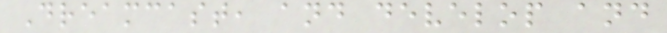Dreamcast, and develop and
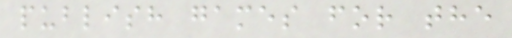publish games for the
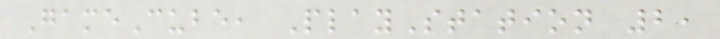GameCube, PlayStation 2,
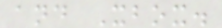and Xbox.
